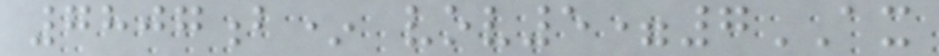7807b* vov5=7AX
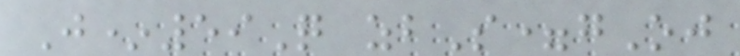J*59Q zbS=gOj
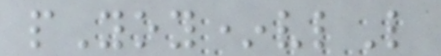pYoy*vlL
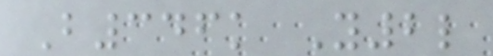B346k Y2l
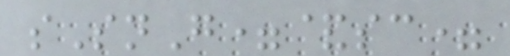sSnG=&sc=
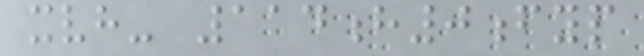xvh- 114h0fyp
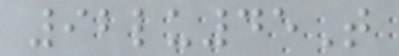92lu45T
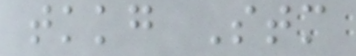tkkg Stm
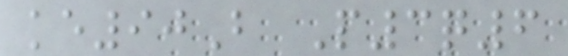ke90B P3q6
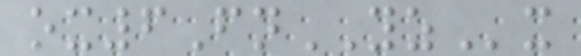ox6FnYZx
